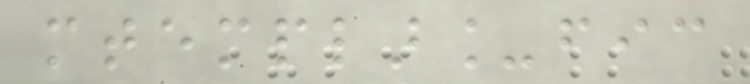mtemplar_fic
